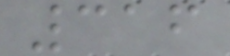316
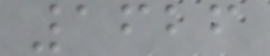1626
